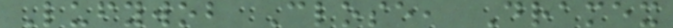Lufywob Close, Dramex
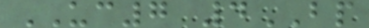UC7 4BP
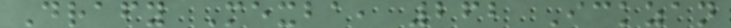Drafy Mexba, 262 Ickzan
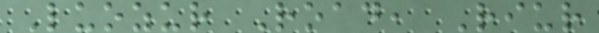Luozur Road, Riur
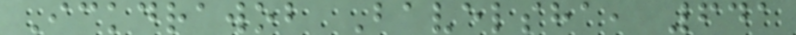Ickdrawob Bavelsha, 641
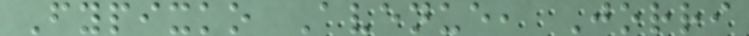Fypixko Avenue, Jorri
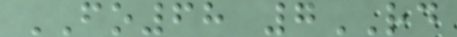FO68 7RD
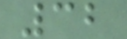32
